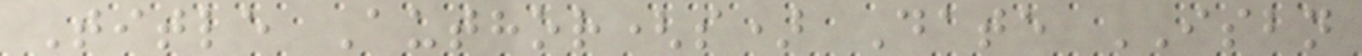Title Author(s) Date ISBN
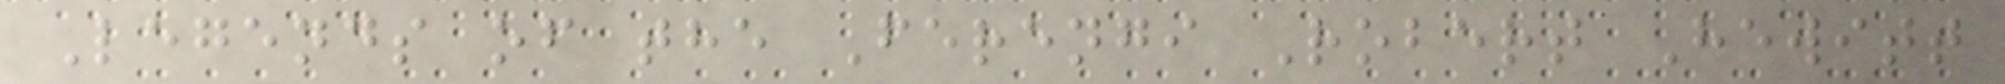Legends of the Ferengi Robert Hewitt
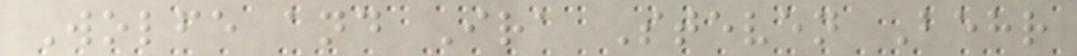Wolfe and Ira Steven Behr
